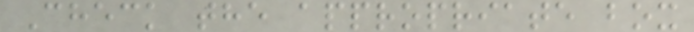Check the appropriate box
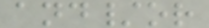and/or
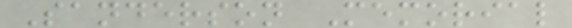Sanderson Memorial
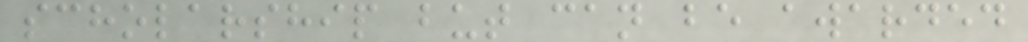scholarship but can be awarded
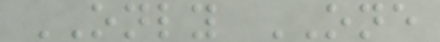ONLY ONE
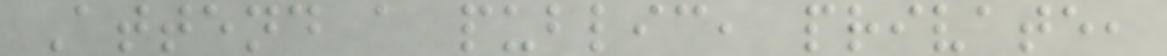Attend a public, private,
